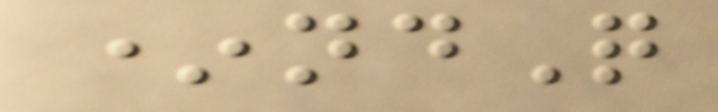*ndQ
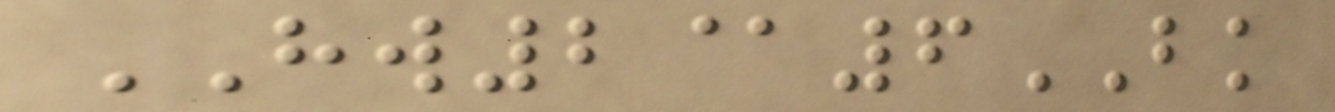HW2@6BK
